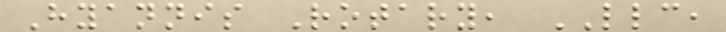Hyannis Rotary, LLC,
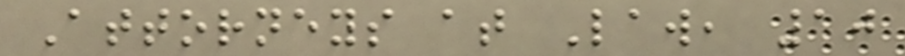Attorneys at Law, 10
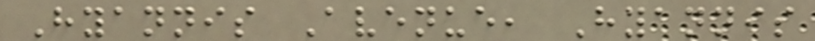Hyannis Avenue, Hyannis
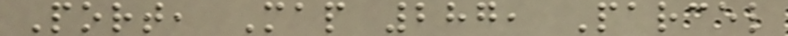Port, Map 287, Parcel
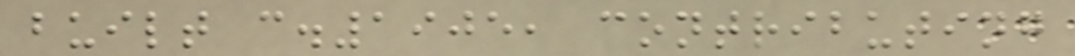built c.1905, contributing
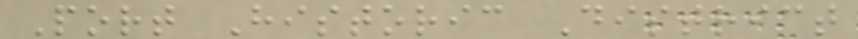Port Historic District
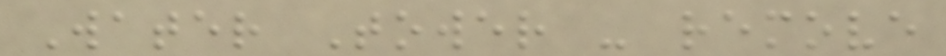Water Tower - remove
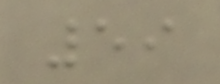59
